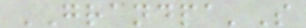GRANDPA'S
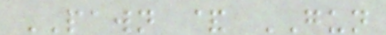PAWN & GUN
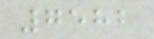7582
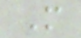M
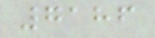7186
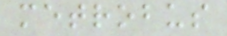metrobus
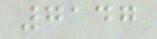7147
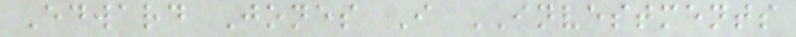Edward Jones I INVESTMENTS
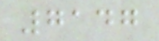7147
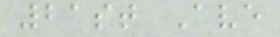21st Ave
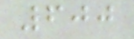600
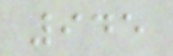945
